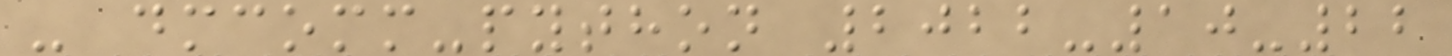- dmcomm-python 2022-10-22
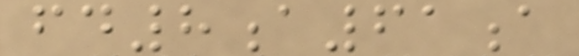fd8a61a
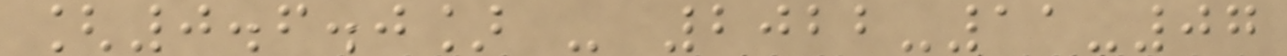[0.6.0] - 2022-11-07
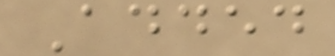Added
